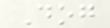Dog
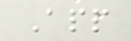App
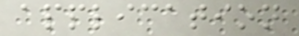application
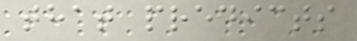that predicts
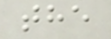the
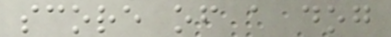score of a dog
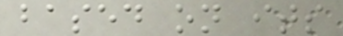based on its
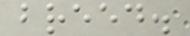breed.
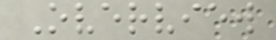Overview
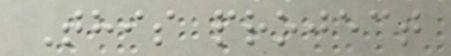This project
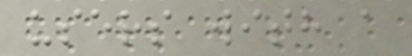users with a
